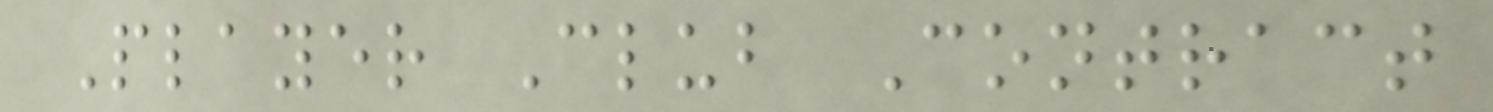Player Club Contract
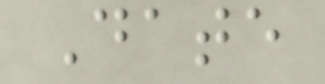Date
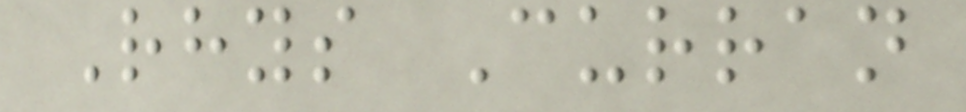Rhys Curran
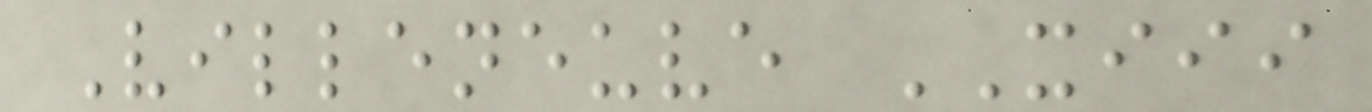Villeneuve XIII
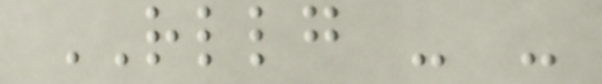RLLG - -
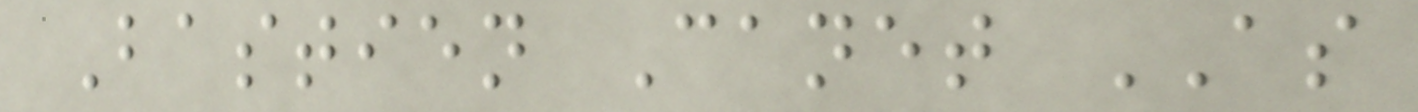Bastien Canet AS
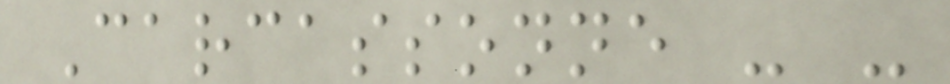Carcassonne - -
